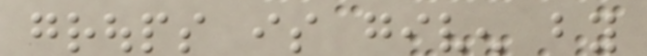groups is given by
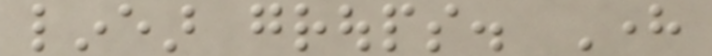linear groups. Here
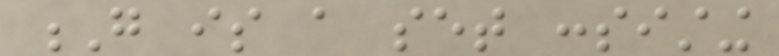G is a set consisting
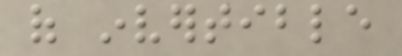of invertible
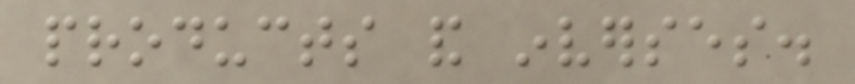products and inverses.
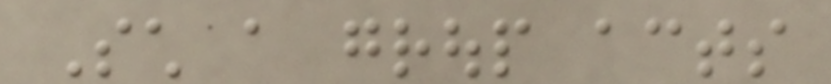Such a group acts
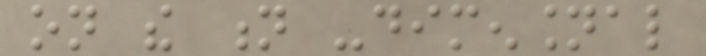on the n -dimensional
